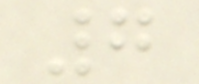7
